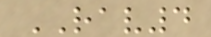RAV4
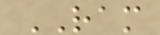RAM
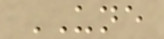UNE
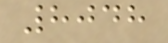8048
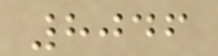8046
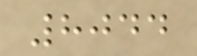8044
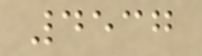4537
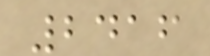2416
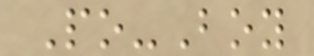Po-Boy
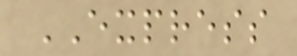EXPRESS
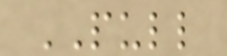PULL
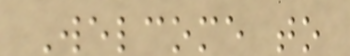Welcome to
